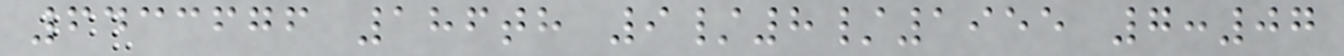6433676 186th 9/8/1955 7:07
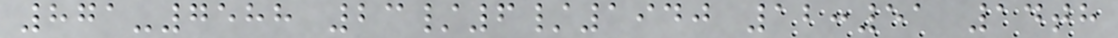871-7588 23/6/1940 12:51 14th
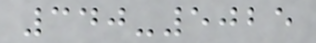340-5025
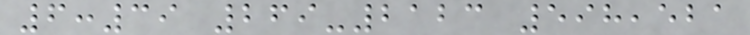6:39 269-2123 598,521
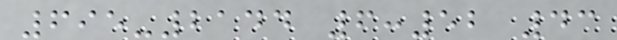695-2144 6:52 43
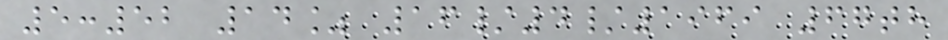5:52 14% 16/4/1969 67th
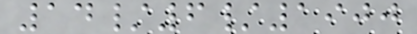14/6/1900
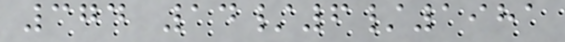374 14/6/1981
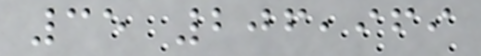35 206,969
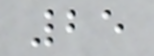25
